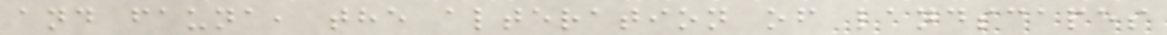and fauna, the alteration of landscapes
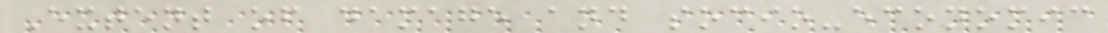Extent of damage and socio-economic
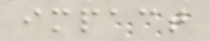impact
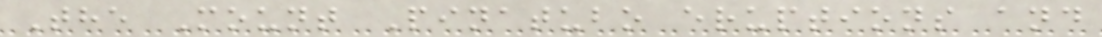The Mount Pinatubo eruptions and
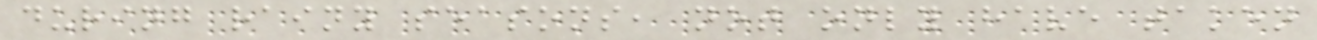during rainy seasons, not only have taken
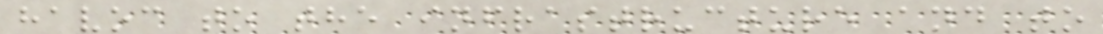havoc to the infrastructure and to
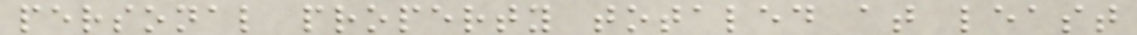personal property totaled at least
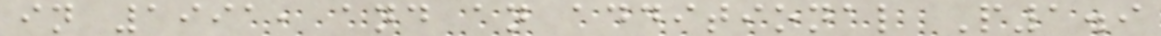in 1991, and an additional P1.9
